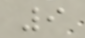9
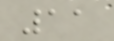11
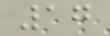17
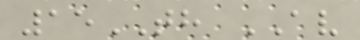15TH AV
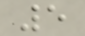5
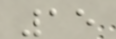15
